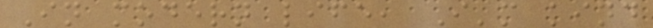In modern life, I'm kind
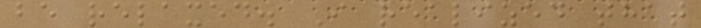be relaxed. I realized that
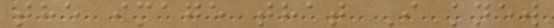the image that I knew
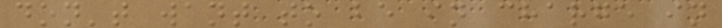don't want to be in charge in
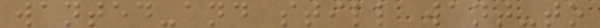wanted-and still want-to
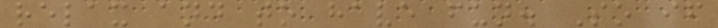relax and to have fun. So if
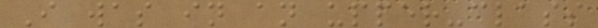I was in an upper-class
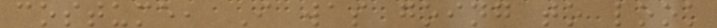costume, I was going to look
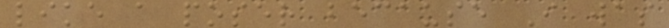like a poser because I was
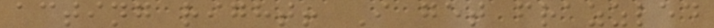acting right! I get frazzled
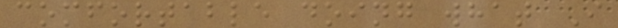comfortable doing what I
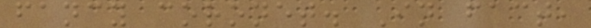fancy coronet. In fact,
